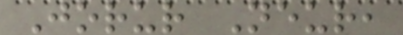Jorur Neur,
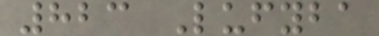823 Lufyba
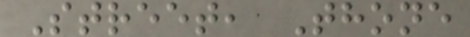Street, Thone
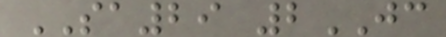SA29 2JC
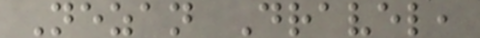Nezan Dravel,
